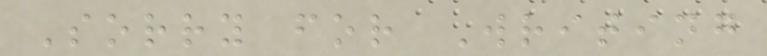Sorry for Writing
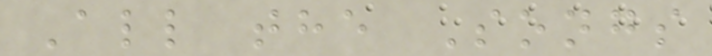All the Songs
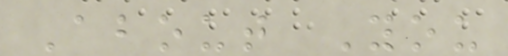About You
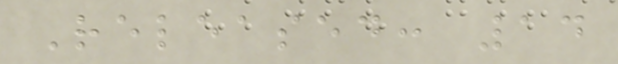Released: 14
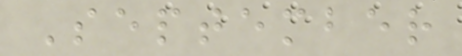September
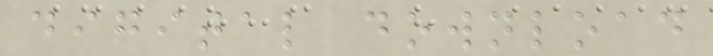digital download
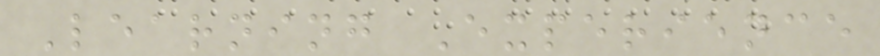Learning Experience
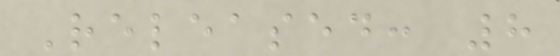Released: 8
